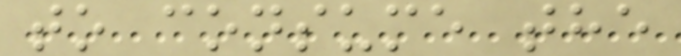to consume the
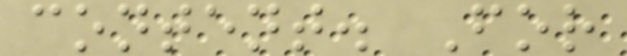content. For
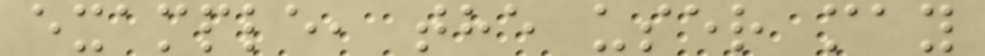example, the user may
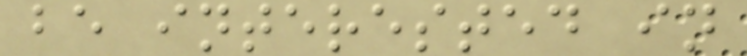be interested in
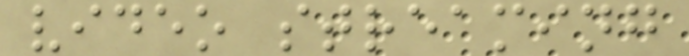video streaming
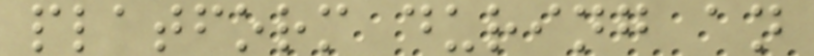platform during an
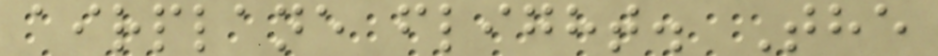airplane flight. The
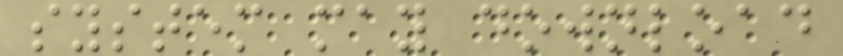system may download
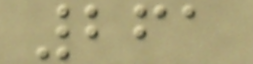261
